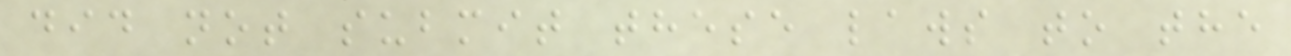did not submit these laws to the
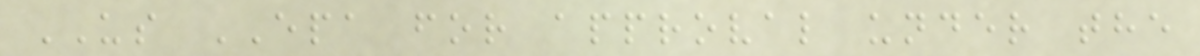US EPA for approval under the
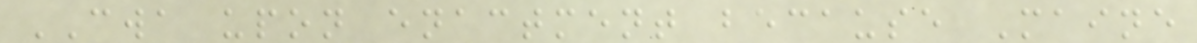CWA upon enactment because Maine
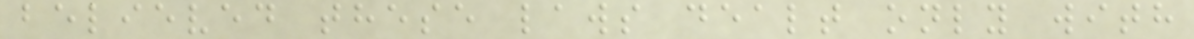believed these laws dealt only with
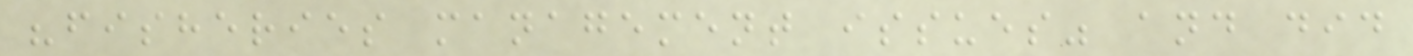"fisheries management issues" and did
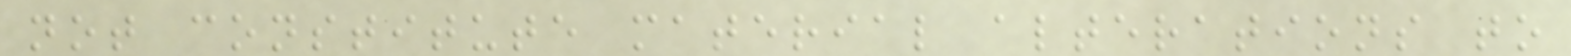not constitute material alterations to
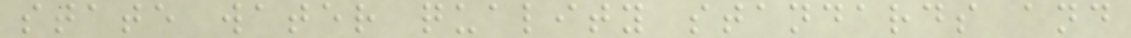state water quality standards and
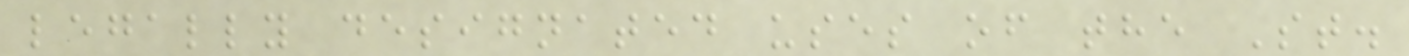legally designated uses of the St.
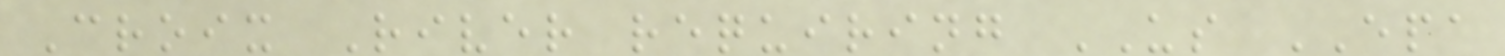Croix River requiring US EPA
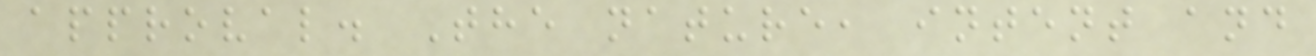approval. The nature, intent and
